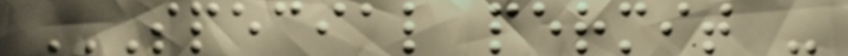SPECIAL PERMIT -
